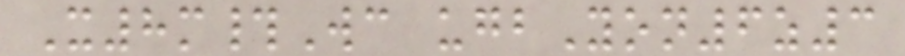X8m#Wc ugbYon6z3
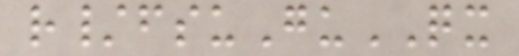r/fsuGuQX
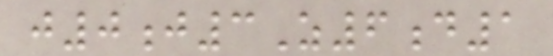j0j3Z6d1
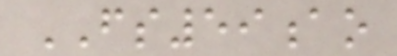FS59ao
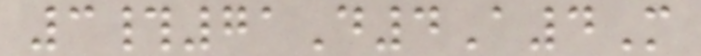3#71D4A4M
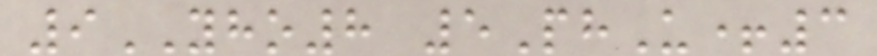9YHO8 5PhU+3
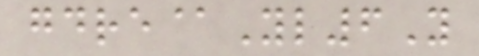gdre@Yl6Y
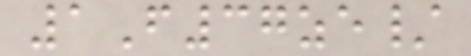1F37ze/
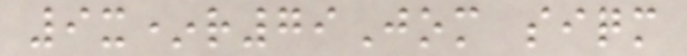9x*r79Jom siqm
